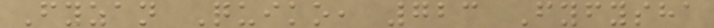Fyzan Quiko, 723 Fyfysha
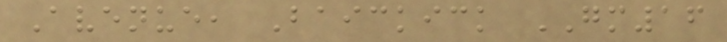Avenue, Baickick GM16
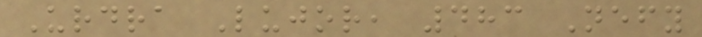Urdra Lujor, 483 Nefy
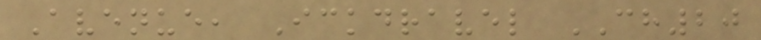Avenue, Ickdravel CH20
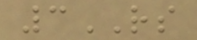3RS
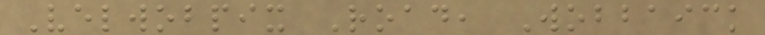Velwobpix Road, Wobbaick
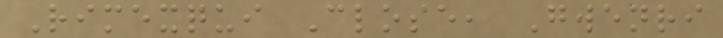Rimexqui Close, Gwenri
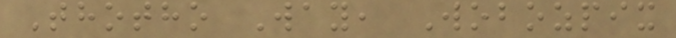Thotho Way, Wobozpix
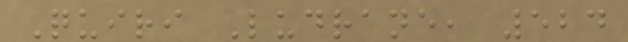Quiri Ludrane, 524
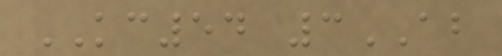KC54 3AB
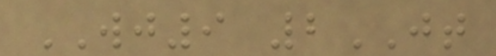WJ9 2JT
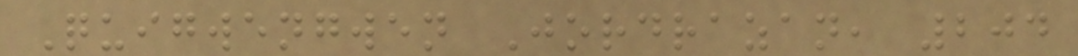Quigwengwen Jordrazan, 204
